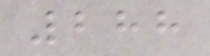288
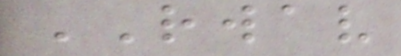RWAV
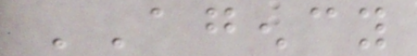AGENCY
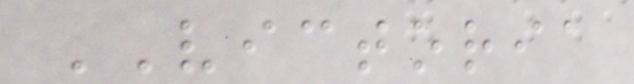VICTORIA
